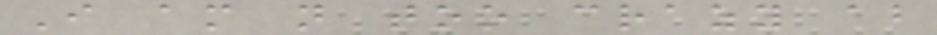I am not too crazy about
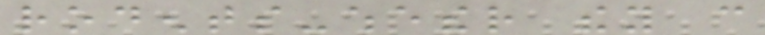rodents-whether they can
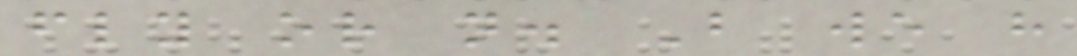fly or not. But we have
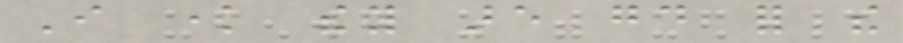I know they are good for the
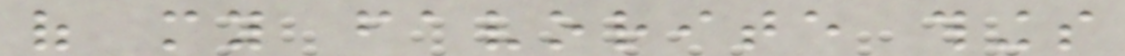of my favorite things
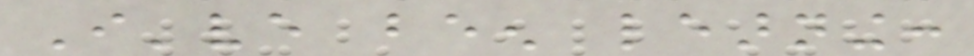I've been learning:
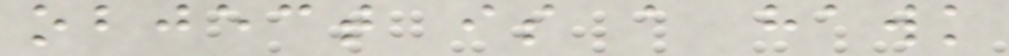object is a hawk
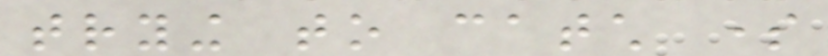trying to catch some
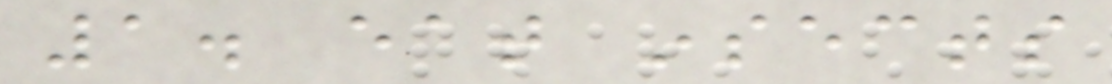1. eat insects
